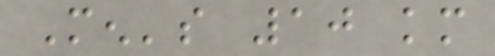Men's 10 km
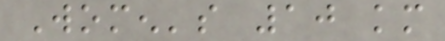Women's 10 km
